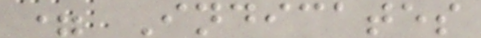= Indicates
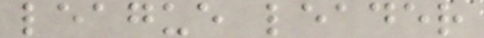league leader
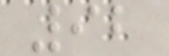92
